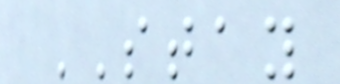STAY
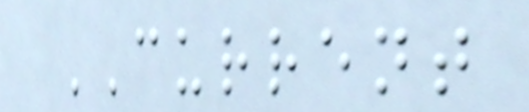CURRENT
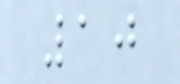10
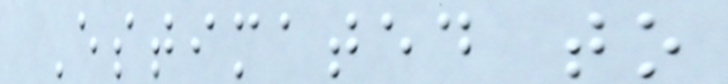Estimated to
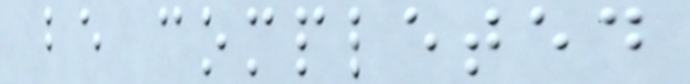be completed
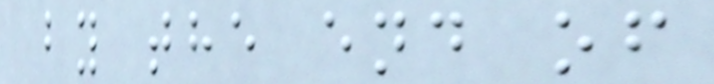by the end of
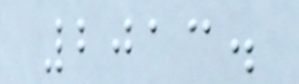2013.
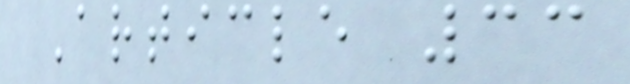Article 33
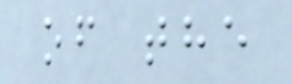of the
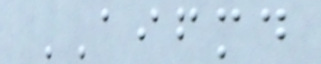AIFMD
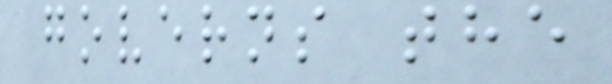governs the
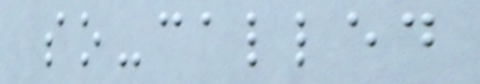so-called
